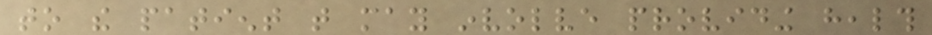to the patient that may involve providing health
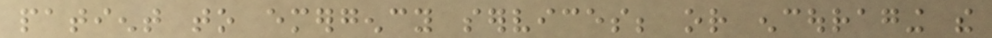patient to emergency services; or encouraging the
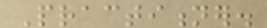Practitioner.
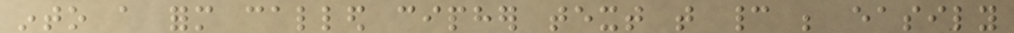into a form called cipher text that cannot be easily
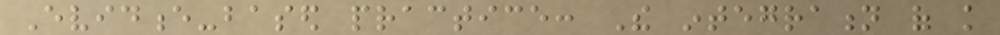Evidence-based practice: The integration of knowledge
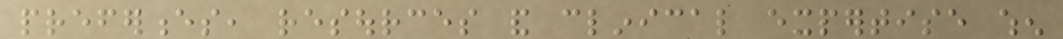preferences, resources and clinical expertise when
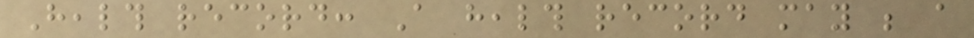Health record: A health record may be a
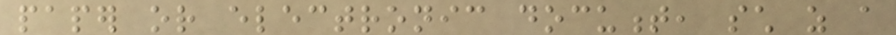paper or electronic document, such as a
